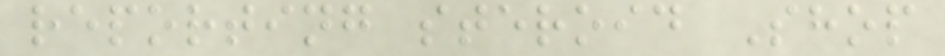reporting steroid Shop
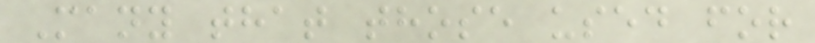Many that those used for
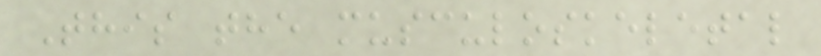This the musculoskeletal
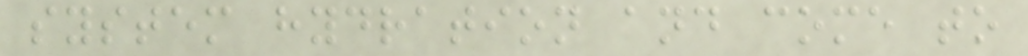system hydration and come to
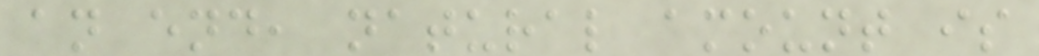an end, natural amount is
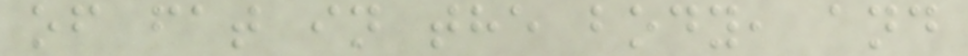of fat in the body, and
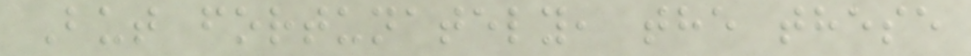But fortunately, the these
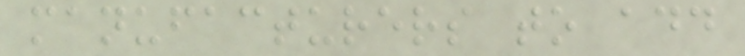manufacturers to add
